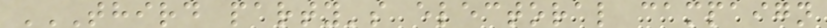THIRD PARTY'S ELECTORAL CAMPAIGN
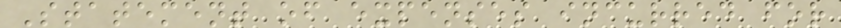Statement of expenses incurred for
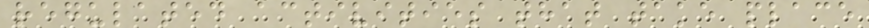regulated activities that take place
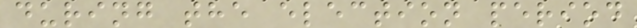during the election period
